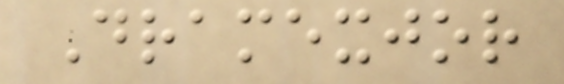Dramexjor
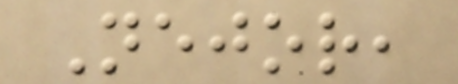Nejor,
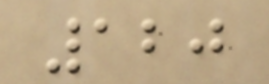120
